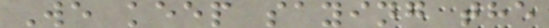We keep saying the
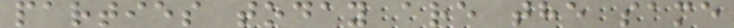parties today are the same
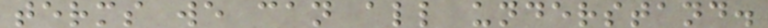terms we can all understand.
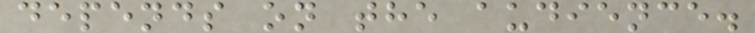depends on the audience.
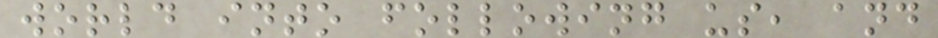world into following us, and
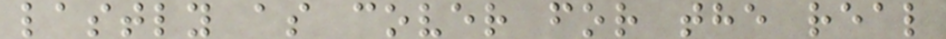lastly as cover for the real
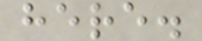here.
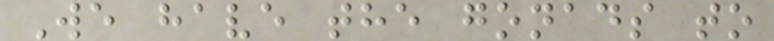We have the gonads to
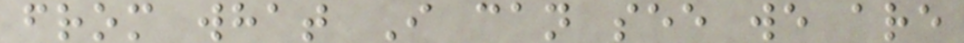from what I can see we are
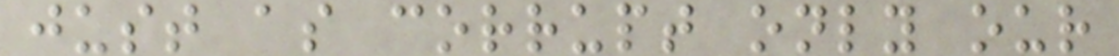just as corrupt only our
